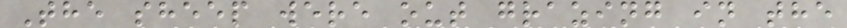The sheep were out grazing in the
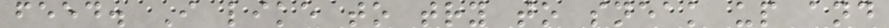feed. I like to try to sneak up and
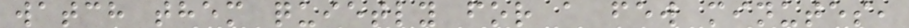watch them quietly for a few minutes,
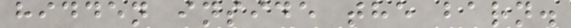hidden inside the barn.
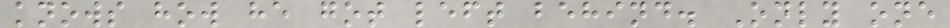knows how he got left behind. Only one
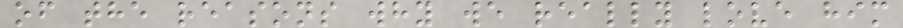of the reasons why we really love him
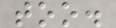too.
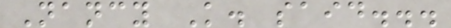Nancy K. said...
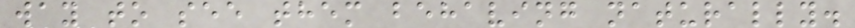way to see them behaving naturally.
